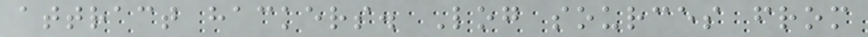attract hackers. Log sources from
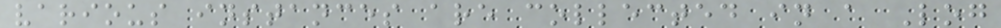various instances are collected in a Log
